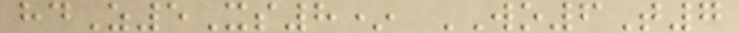hdZ5Xs8* WO6T7
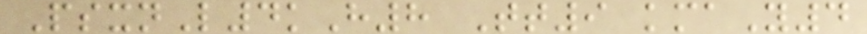PsxnL4kH8 Tt9 kmaY4
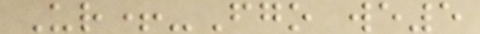Ur+-Fgo we5
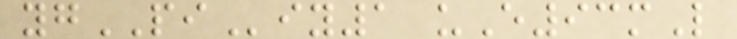ygPIiy1 uE93mL
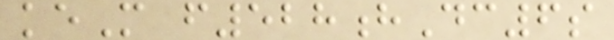keM f528hDc6s
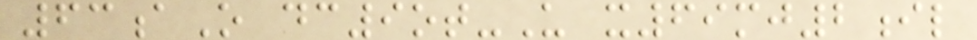63aO dc9ot-U x69mj2il
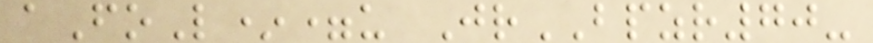aFoL*=u JrBPZR70-
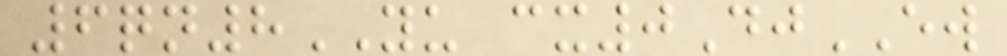6qn8YU cx0DjEW
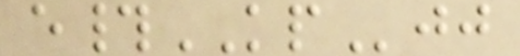e#KPjj
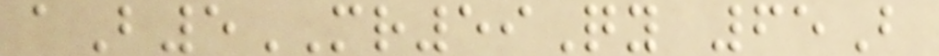aB5MR59Qy 65B
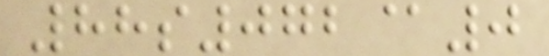88s072@0
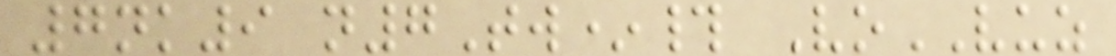7nk9 n7Tw*# VoVUZ
